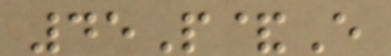45P&E
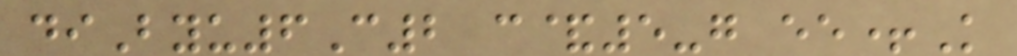diByu6C2 c&5-g ee+K
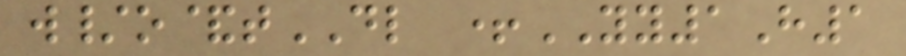w/o&tDL +YY1H1
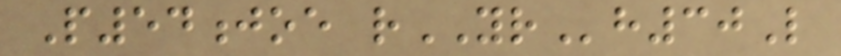P54joe rYRh30L
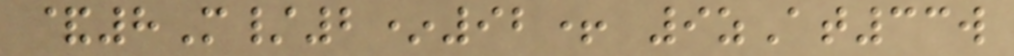&8M/2*92+ 9zAt33w
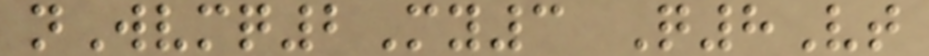nWvmq2My3 Q8Vt
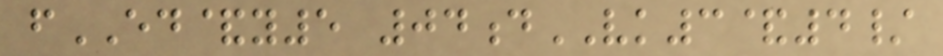fED&y5 04dVK3&4/
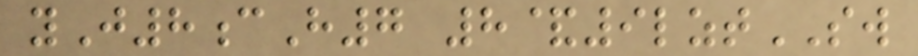yJ8cH7 8&9lztSW
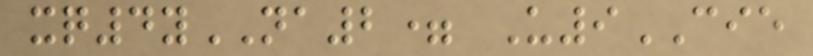xq4yNA2= U9CIE
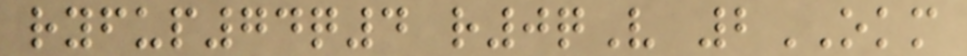ryfup74q4 r0qV 2OKM
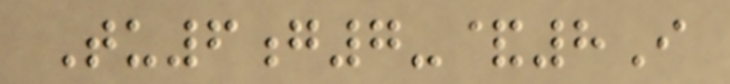Tu6g7-&8I
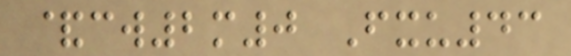&cw2m0 Fxu43
